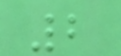2
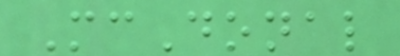McDonal
